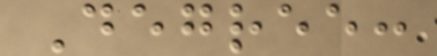Degree:
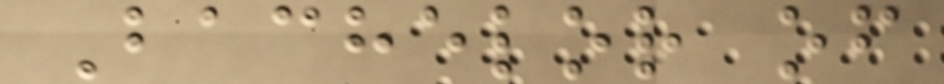Bachelor of
